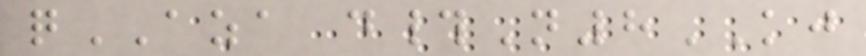qAZA d#N8KJ
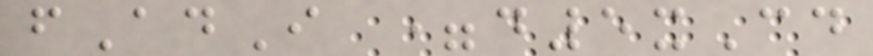fAdI =d5xCd
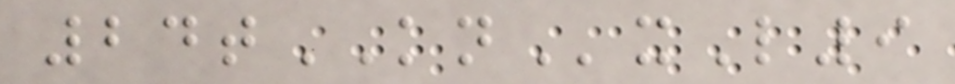24tKNxL9
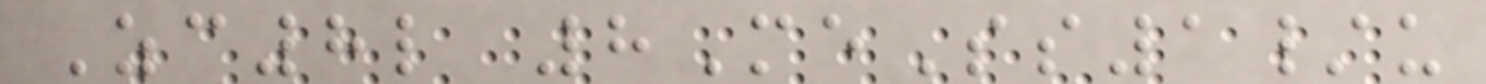Zc8l 8MeSs1/u
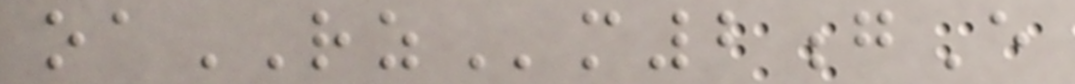oaRZm2gE
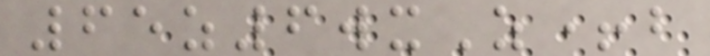65z6wxZ+b
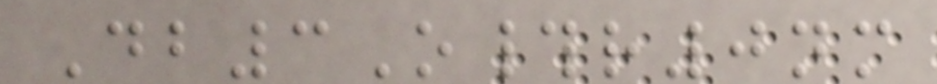Db3O#r0nm
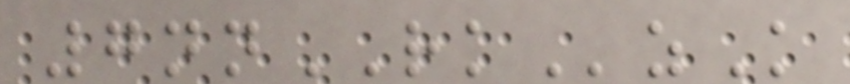7nnRKzK
